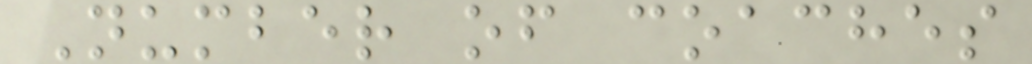Number of coaches
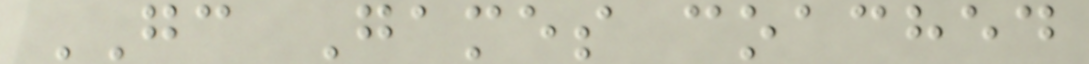GC Games coached
